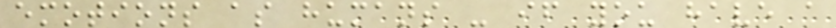emotions as humans - if you have a
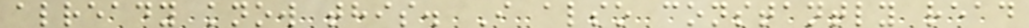already know this. I also constantly read
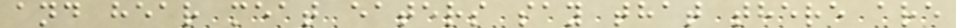and hear meat eaters say that there are
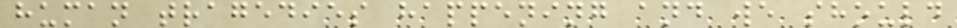human tragedies happening and we should
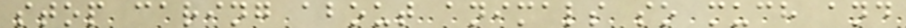stop caring about animals so much and
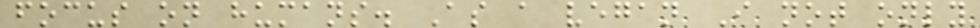focus on humans. As a vegan I not only
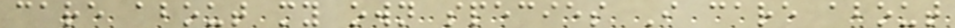care about my own species I care about
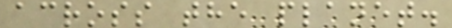across the planet.
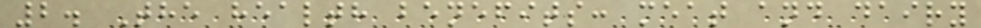2. The health benefits: meat and dairy
